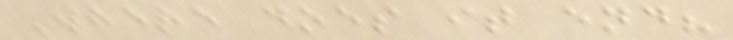Where does it end?
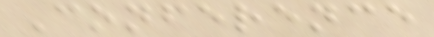Conference
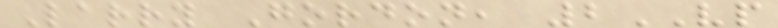Larry Gordon, 2VP
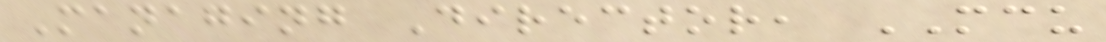Managing Director, MCU
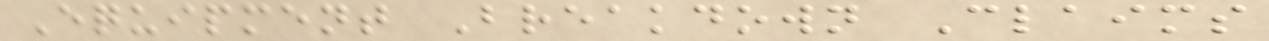Equipment Breakdown Claims
